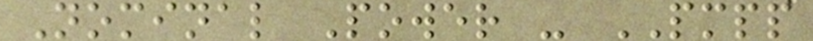Nominal Power - PMPP
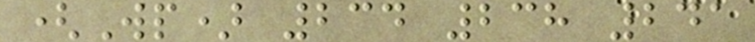(Wp) 234 238 241
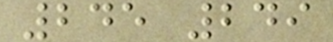245 249
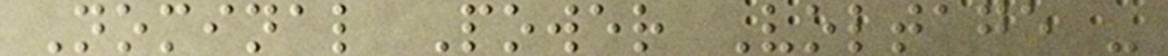Nominal Power Voltage -
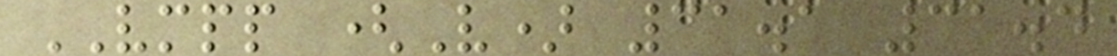VMPP (V) 31.1 31.4
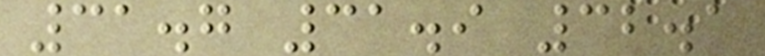31.7 31.9 32.1
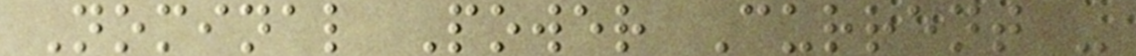Nominal Power Current -
